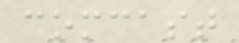comcast
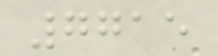7715
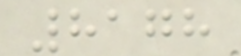8178
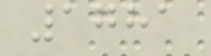1781
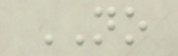NO
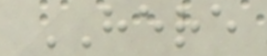HERE
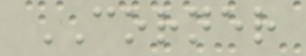CORNER
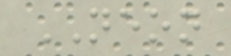NEON
